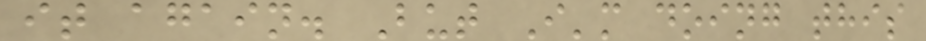it again. But I'm doing this
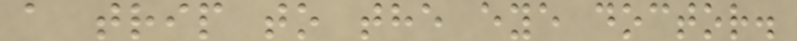a trip to the eye doctor.
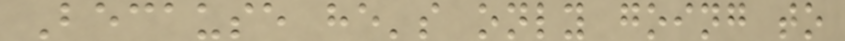Because he's only going to
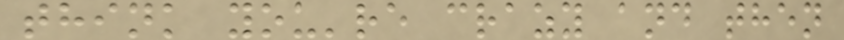think you're crazy and then
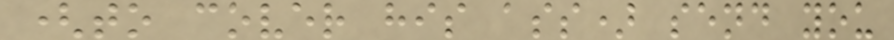(to cover his ass) send you
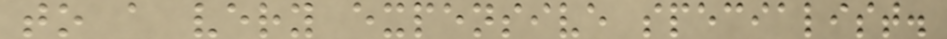to a very expensive specialist.
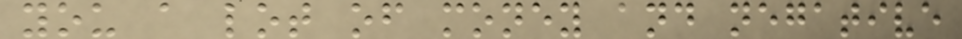you a lot of money and negative
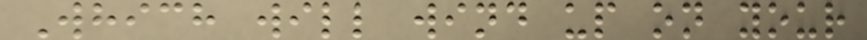Which will wind up on your
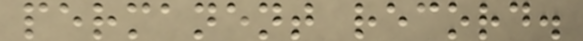permanent record.
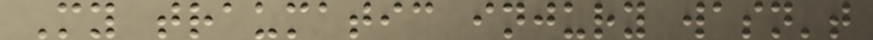My traumatic injury wasn't
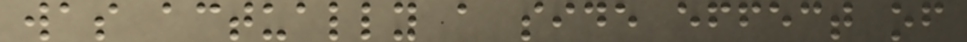was actually a side effect of
